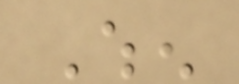When
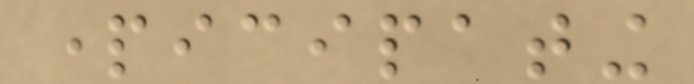participating
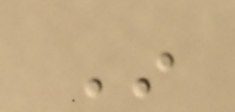In
